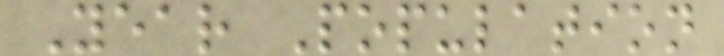Year Population
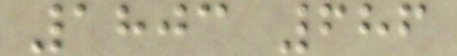1803 686
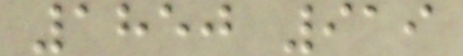1850 919
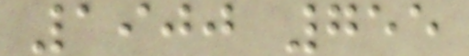1900 755
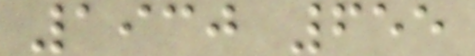1930 655
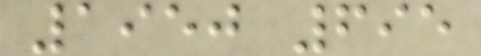1950 695
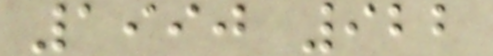1990 922
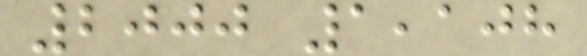2000 1,108
